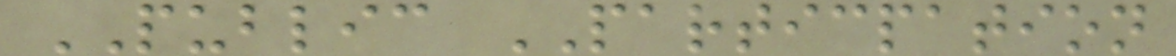PUBLIC PARTICPATION
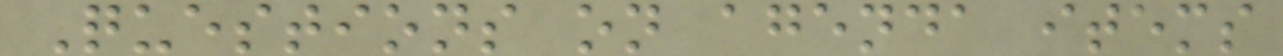Questions on agenda items
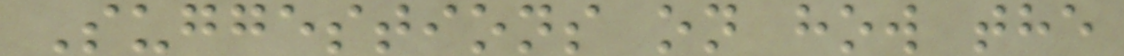Suggestions on how the
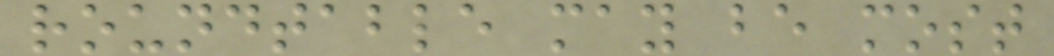roundtable may be most
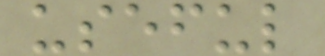useful
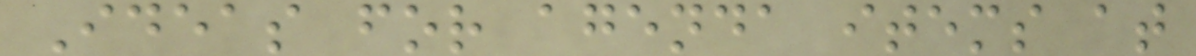Ideas for agenda items at
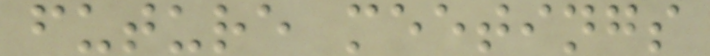future meetings
